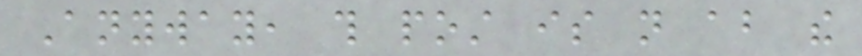Anyway, this post is not about the
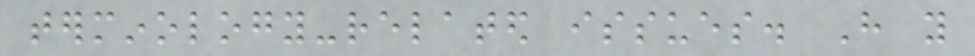terminology-related issues. Have you
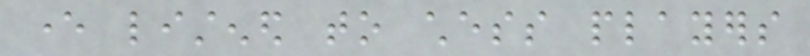ever listened to chess players
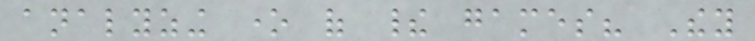analyzing one of their games? They
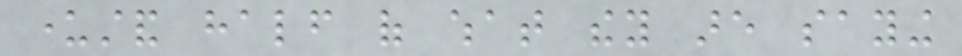understand half of what they are saying
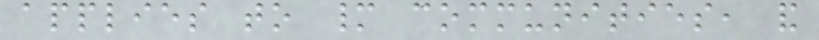applies to many communities, and
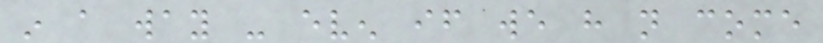in a way - even if we have not come
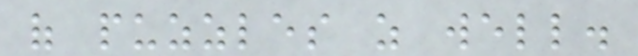of puzzles as well.
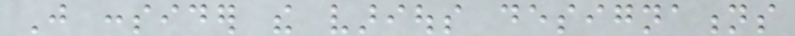Just consider the various designations
